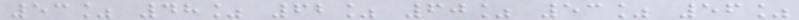53% 48% 62% 60% 53% 56%
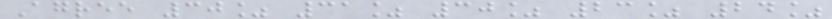Agree 30% 31% 30% 23% 24%
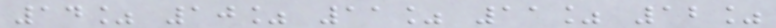14% 10% 11% 11% 12%
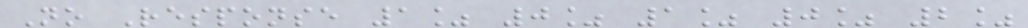No Response 1% 0% 1% 0% 2%
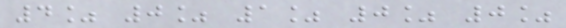4% 0% 1% 0% 0%
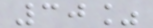30%
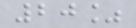20%
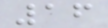16
